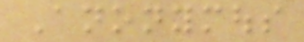Anonymous
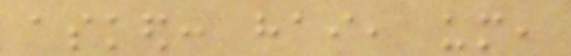asked: hai, um,
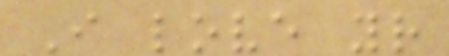I love your
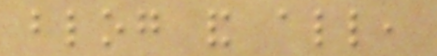blog and all,
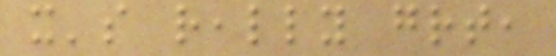it's really great,
